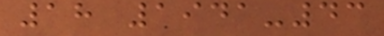18 1941-43
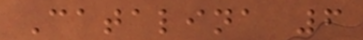Catalina 6
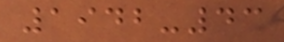1942-43
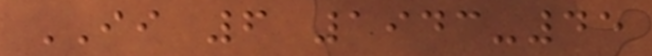II 6 1943-45
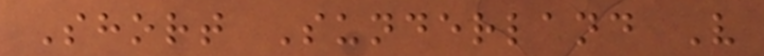Short Sunderland V
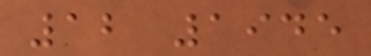12 1945
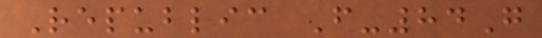Republic F-84G
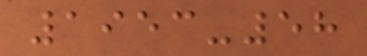1953-58
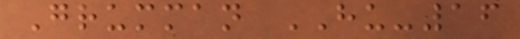Grumman HU-16
